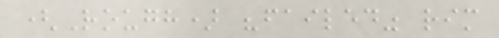(Rough) "failed" rim
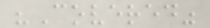"Covered"
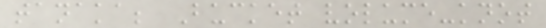tanaka; Bucket volume-knot
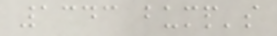1343 bump's
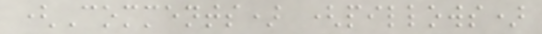(Comments) (pillows)
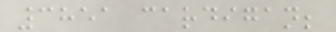3851 cardigan;
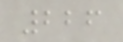226
